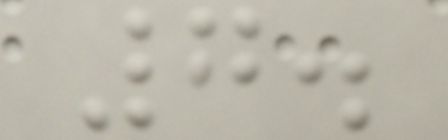7.
